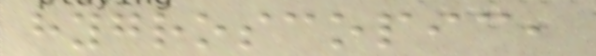hygroscopic,
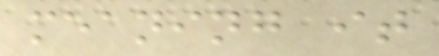meaning it
